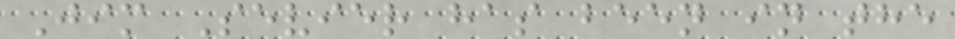Jim Sevier has been in the
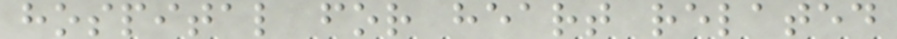hospital for heart related
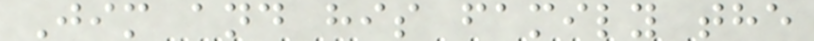Jim and his family the
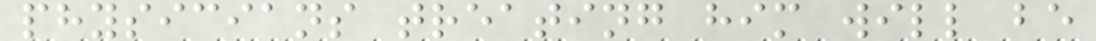physicians treating him will be
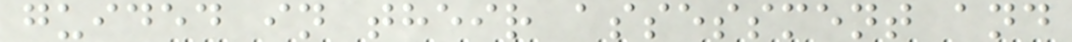guided in their assessment and
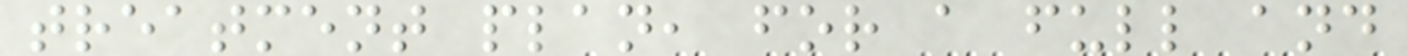treatment plan, for a full and
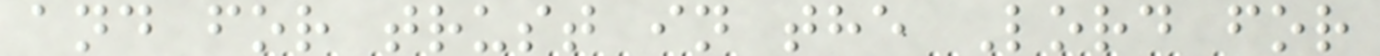and for trust in the Lord for
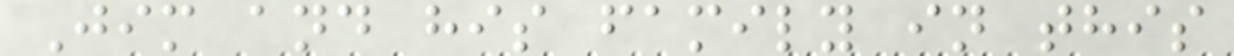Jim and his family in this
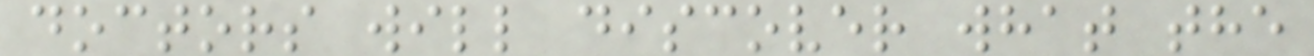doctors will discover what the
